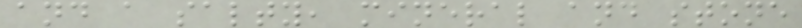and a salty, mineral and stone
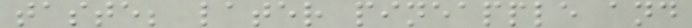taste; later pineapple and
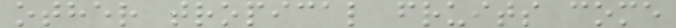other tropical fruits come
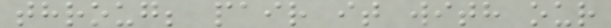throug; pair it with our
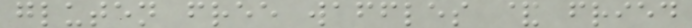gluten free waffles & fried
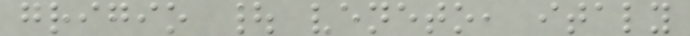grigio | veneto, italy
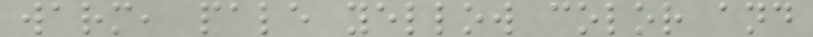warm, pale yellow color and
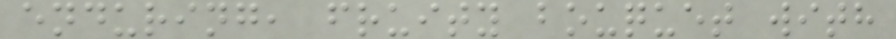enduring, fruity bouquet with
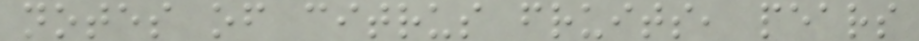notes of citrus fruits, pears
